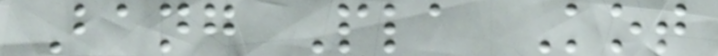Bang Pla Kot
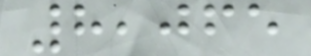8,065
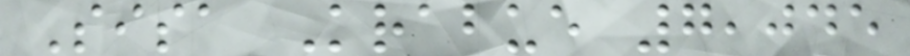Sisa Krabue 7,045
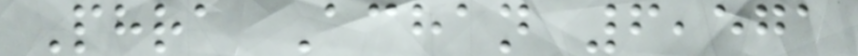Phra Achan 6,571
